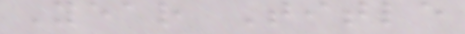Year Title
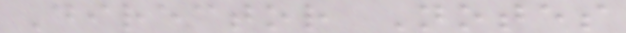Director Notes
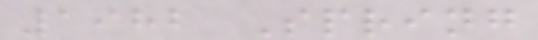1982 Spring
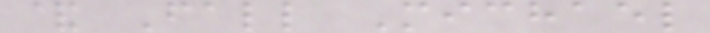& Fall Michael
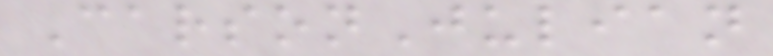CarsonJulian
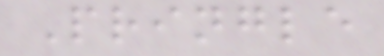Pringle
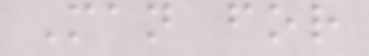Man for
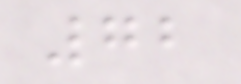72
